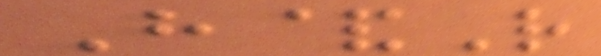H&R
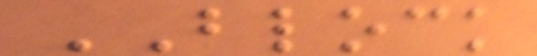BLOCK
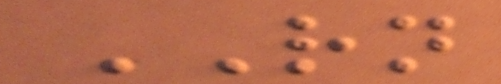RN
